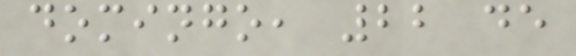domingo, 22 de
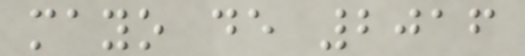mayo de 2016
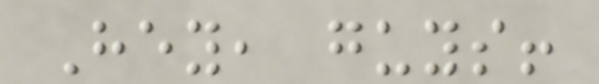Hey, guys!
